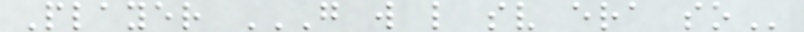Player G W L SV ERA SO
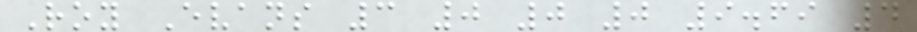Roy Evans 3 0 0 0 9.69 4
